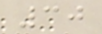30
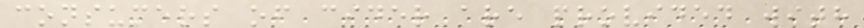consumers of cider are provided with
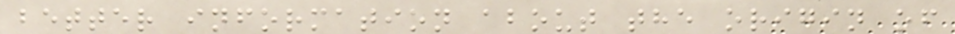better information about the origin of
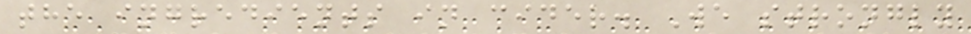the ingredients in cider. We strongly
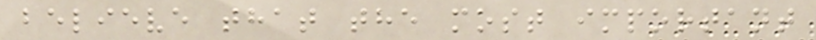believe that the most important
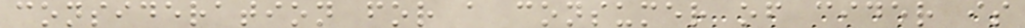consideration for a consumer of cider is
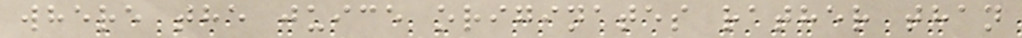where the juice originates rather than
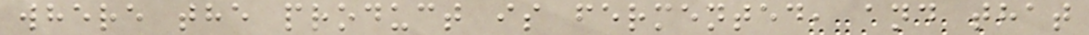where the product is fermented, and that
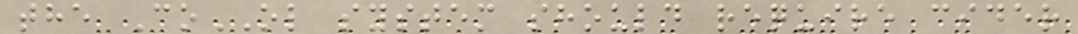the CoOL system should require cider
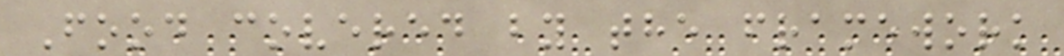Food covered by the framework
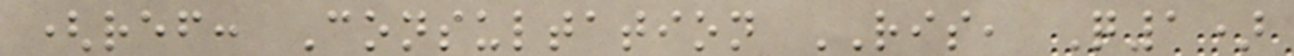(ref: Consultation RIS, Q1)
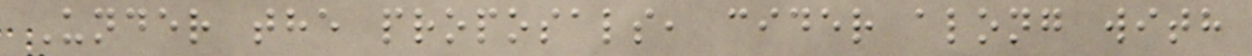Under the proposals, cider along with
